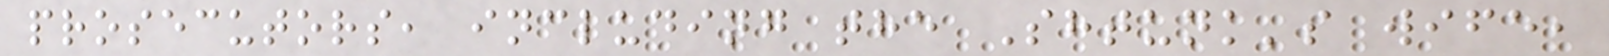prosecutors, including the Shtunk's wife,
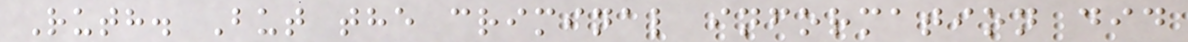Ruth. But the criminal information did
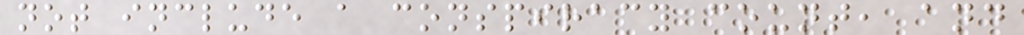not include a conspiracy count, and
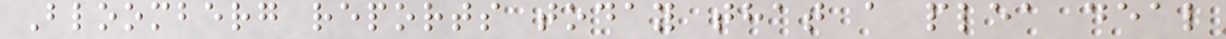Bloomberg reports today that a plea deal
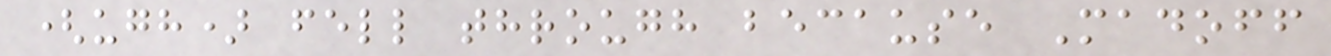(ugh) fell through because Madoff
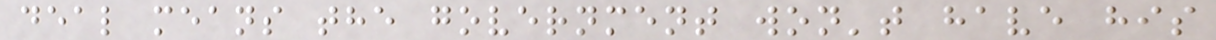deal means the government won't have his
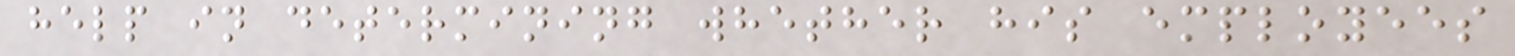help in determining whether his employees
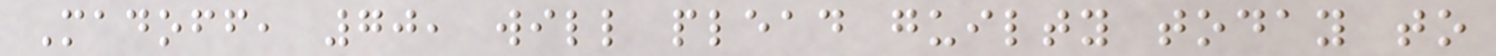Madoff, 70, will plead guilty today to
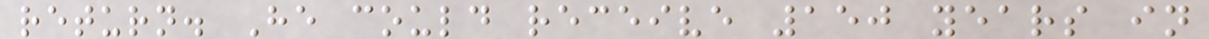return. He could receive 150 years in
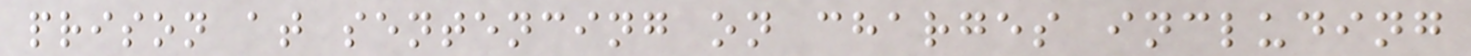prison at sentencing on charges including
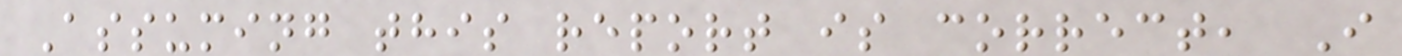Assuming this report is correct, I
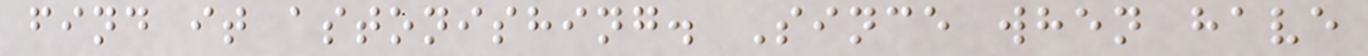find it astonishing. Since when have
